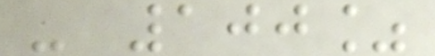- 100%
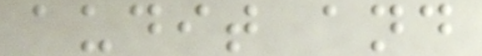audit and
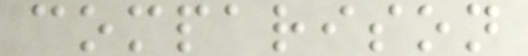comparison
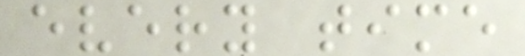every time
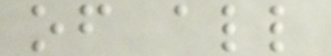of all
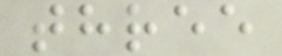three
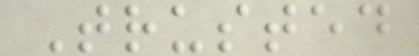Trusted
